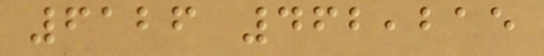6126 462,215
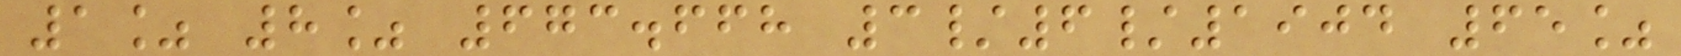1% 8% 673.668 3/6/1904 65%
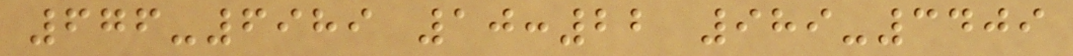676-6989 10:22 989-3409
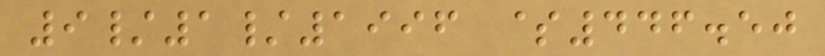9/1/1996 $446.50
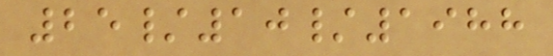25/10/1988
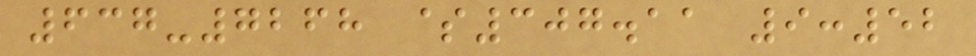637-7268 $307.11 9:52
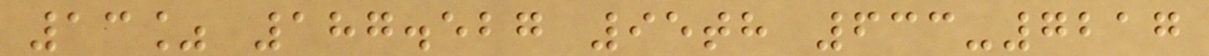13% 187.527 95th 633-7217
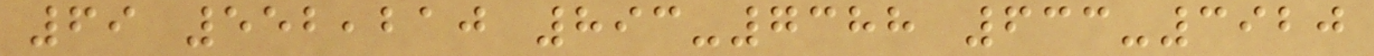69 552,210 893-7388 633-3920
